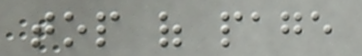top of page
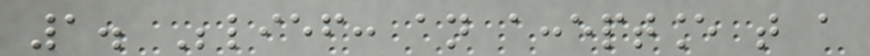1. Belief: an acceptance that a
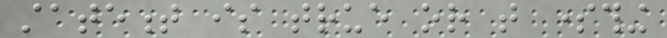statement is true or that something
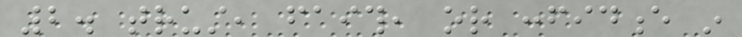2. trust, faith, or confidence in
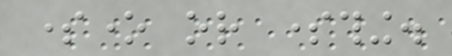someone or something.
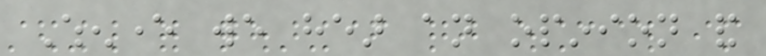Whenever we hear an opinion and
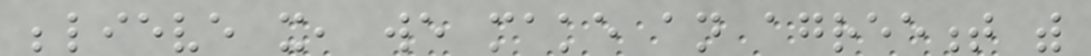believe it, we make an agreement with
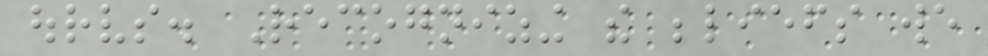ourselves. Recognizing the beliefs we
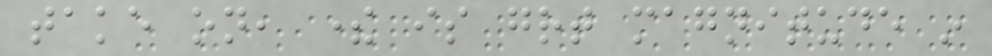take on, there is great magnitude in
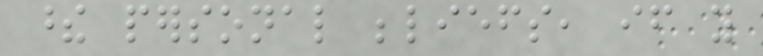these personal beliefs, if you
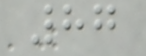87
